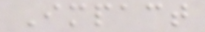Impact
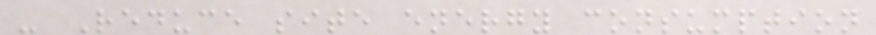- Reduce site energy consumption
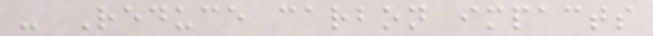- Reduce carbon impacts
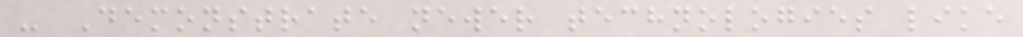- Demonstrate newer technologies like
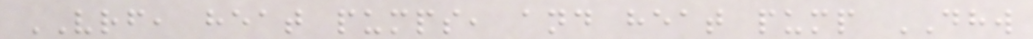VRF, heat pumps, and heat pump DHW
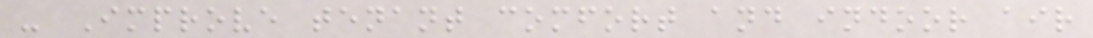- Improve tenant comfort and indoor air
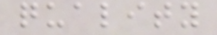quality
